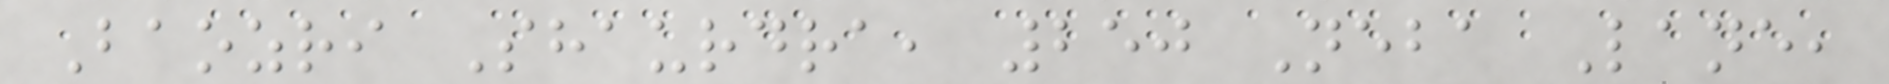Baozri Shaurdra, 250 Neba Lane,
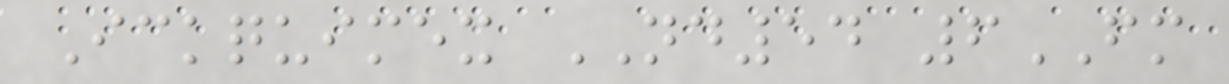Ickquimex ND54 6FM
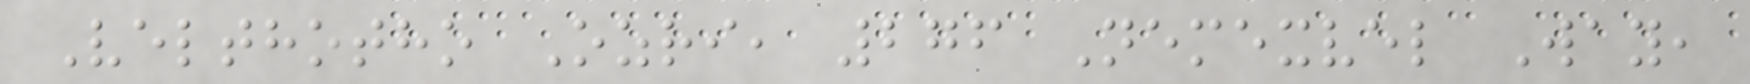Velthotho Ozri, 276 Nemexvel Way,
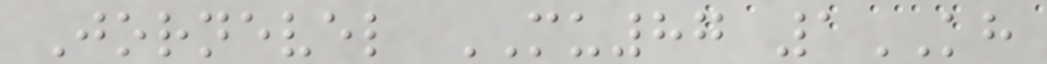Jornevel MU87 1KH
